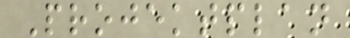Projektplan
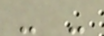- -
